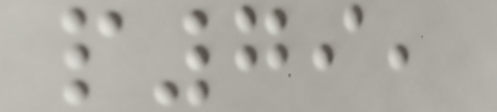p79,
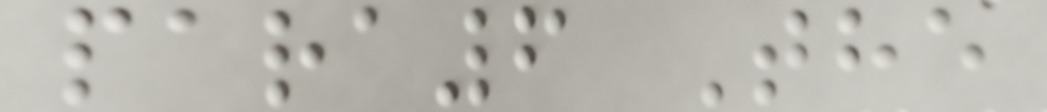para6 The
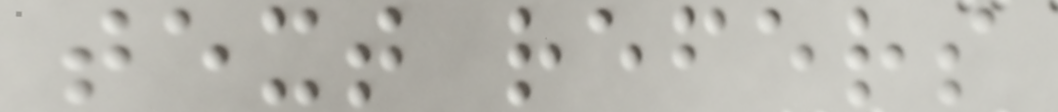text refers
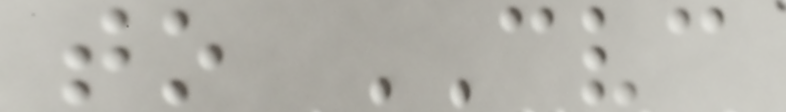to CVC
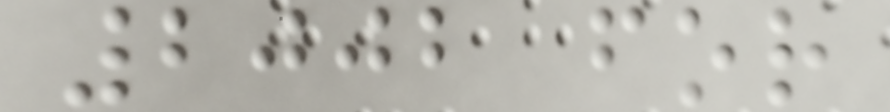2002 for
